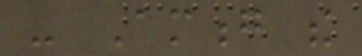- Among the
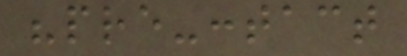"pre-contact
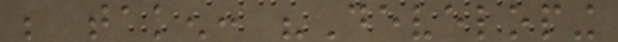be taken: "Developing
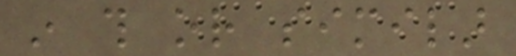in this or similar
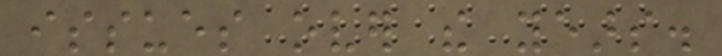issues over the years.
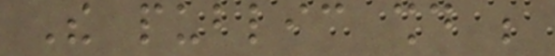The public should be
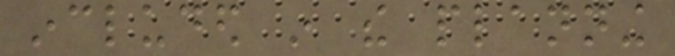included in the planning
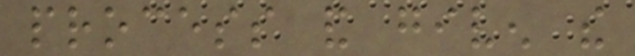process and given the
